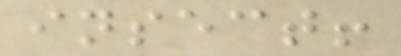insect!
